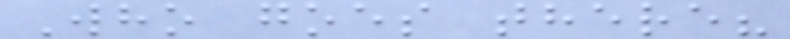Who goes there?
